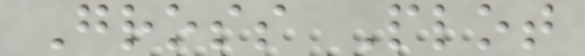Gross Plot
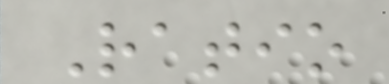Ratio
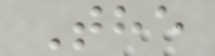The
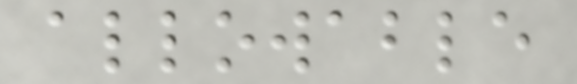allowable
